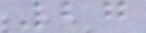27
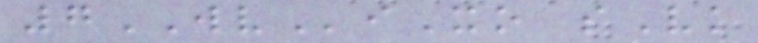7WViXo sVk
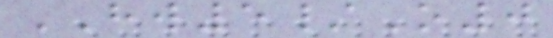HW5/O0
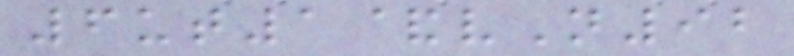6ut1&vN92
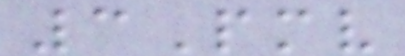3Pmv
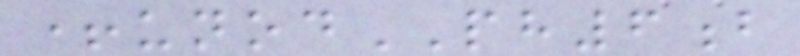+unodPH6b
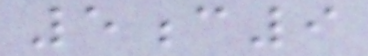5c9
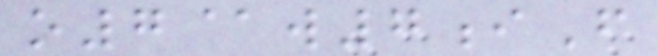o7@w7iF
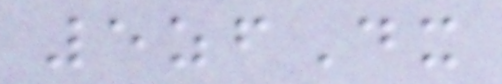5zfDx
